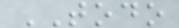TODO
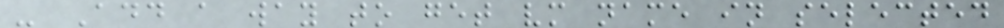- Add a way to get vm name in selected
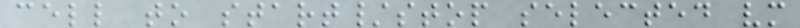cell to start/stop selected vm
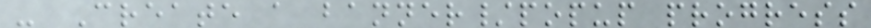- Create a banner/popup progress
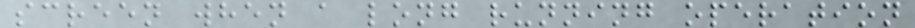screen when a long running operation
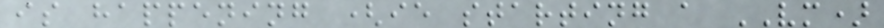is happening (ie starting a VM)
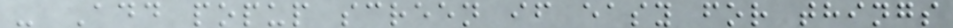- Add popup screen if easy for things
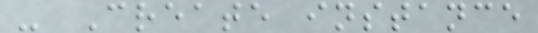- Create instance
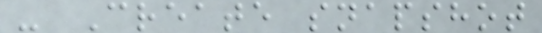- Create snapshot
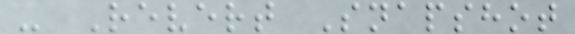- Revert Snapshot
